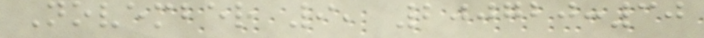November 9, 200720:30
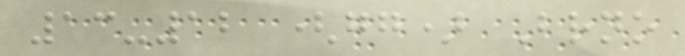13-12 (gg) Brno
